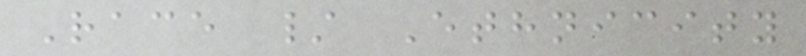Race / Ethnicity
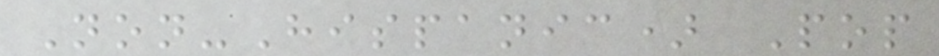Non-Hispanic) Pop
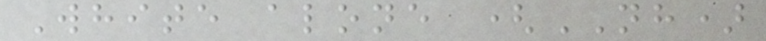White alone (NH)
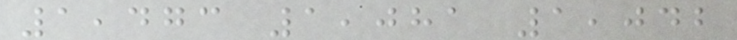1,473 1,081 1,042
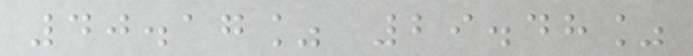40.17% 29.48%
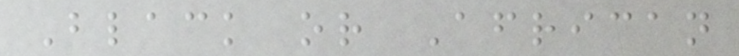Black or African
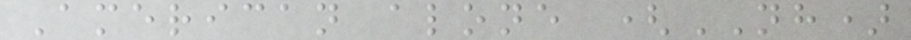American alone (NH)
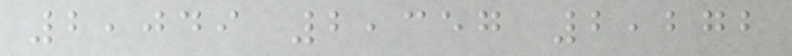2,049 2,357 2,272
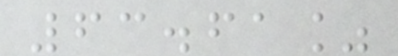63.61%
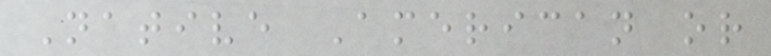Native American or
